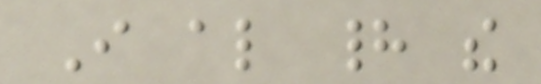I also had the
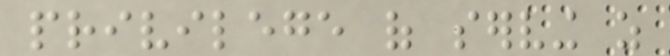privilege of serving as
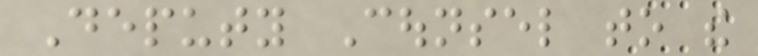Deputy Counsel to the
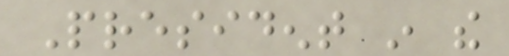President in the
